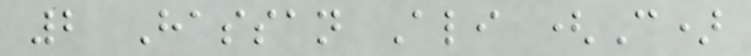2 Hassan Ali (C)
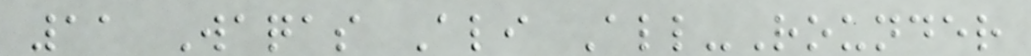11 Waqas Ali All-Rounder
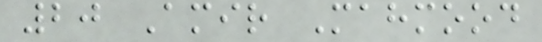20 Amir Mahmood
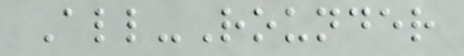All-Rounder
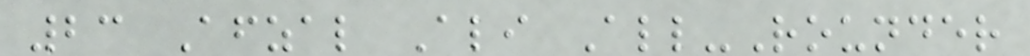23 Afzal Ali All-Rounder
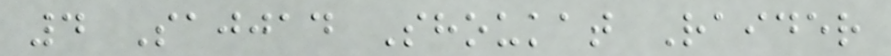4 Sajjad Shoukat Raider
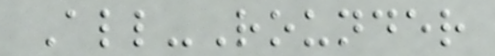All-Rounder
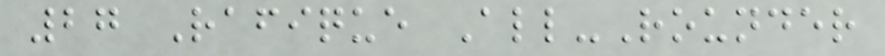27 Rafique All-Rounder
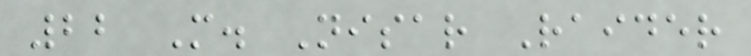22 M. Nisar Raider
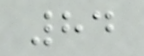84
